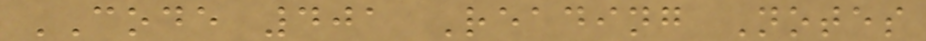CODE 401 Reading Notes
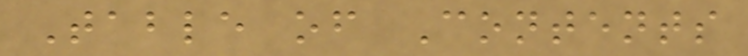Table of Contents
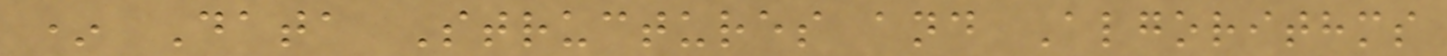* Data Structures and Algorithms
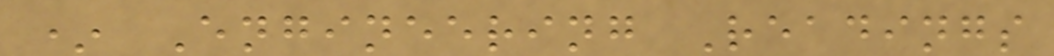* Engineering Readings
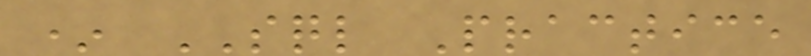* SQL Practice
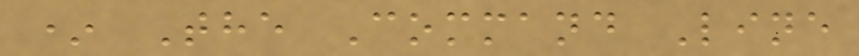* The Command Line
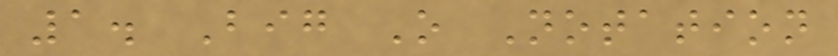1. Big O Notation
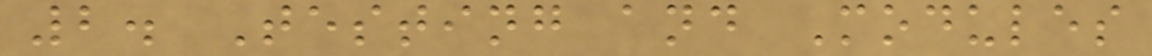2. Testing and Modules
